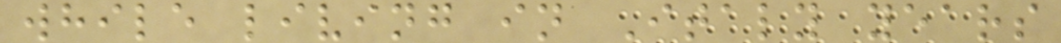while living in Italy years
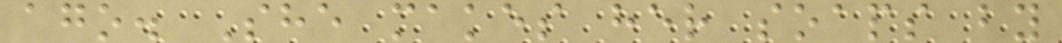ago. She makes her soaps by
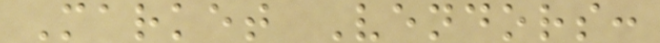Market Vendors:
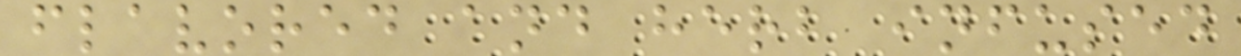flavored and herb infused
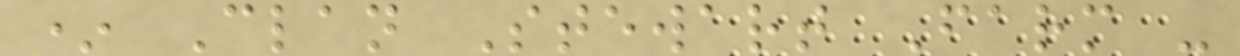* Clan Stewart Farm -
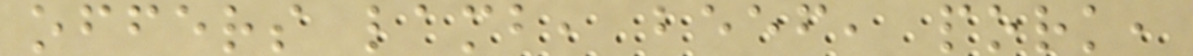offers lamb, beef, pork,
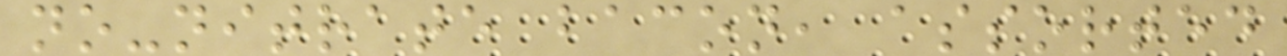no-nitrate bacon, assorted
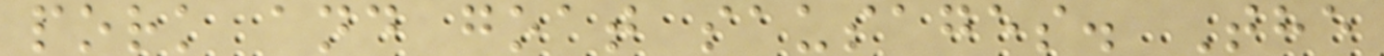pork and goat sausages. The
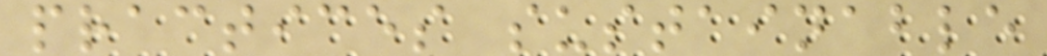practices sustainable
